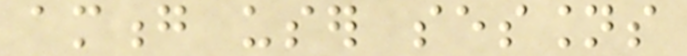among user sessions
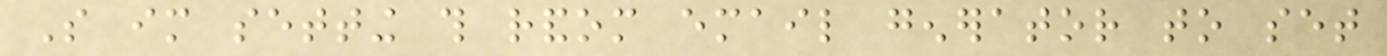So im setting this random email generator to set
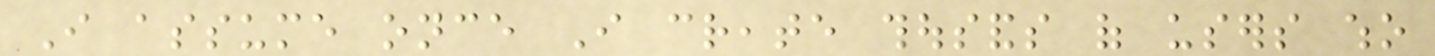I assume once I create thousands of users who
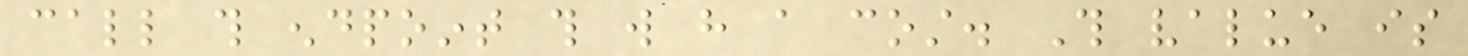call this endpoint this will have a cost. This value is
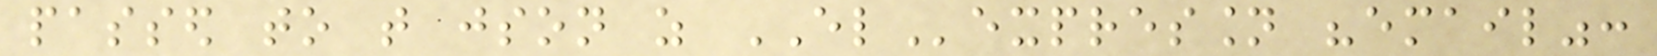passed to that json as ELexpression "email":
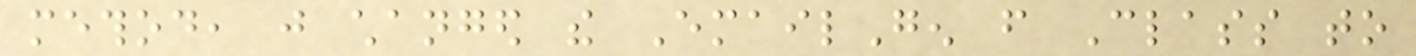method, just changed the EmailGen from Class to
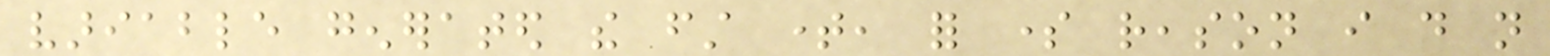variable generated the first time, for some reason i do not
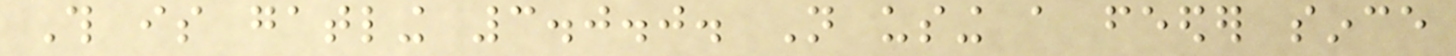This is gatling 3.0.0. Not using a feeder since
